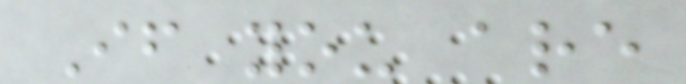If you are
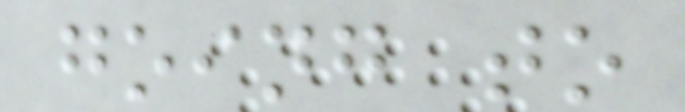going to
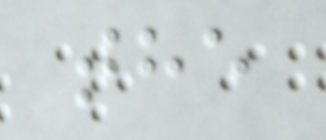the
